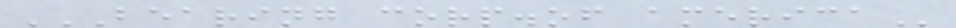BEARING CORP.OF AMERICA
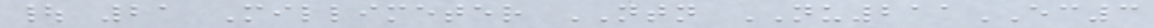| 21 Millimeter NTN NU211EC3
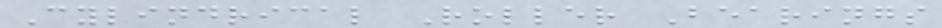Cylindrical Roller Bearings
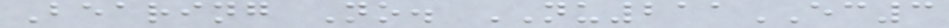Bearing No. NU211EC3
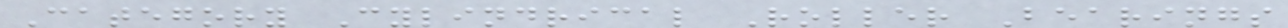Category Cylindrical Roller Bearings
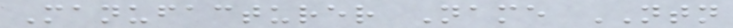Manufacturer Name NTN
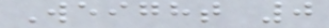Weight 0
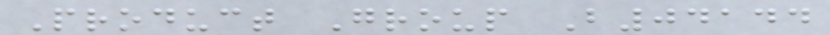Product Group B04144
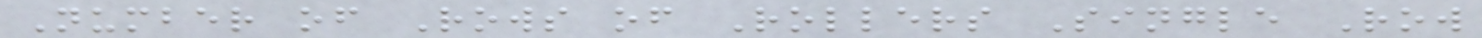Number of Rows of Rollers Single Row
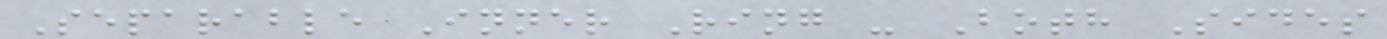Separable Inner Ring - Both Sides
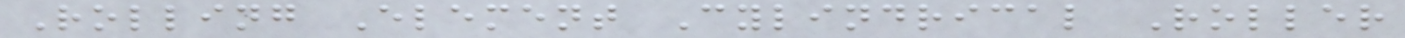Rolling Element Cylindrical Roller
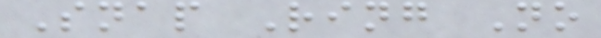Snap Ring No
